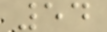54
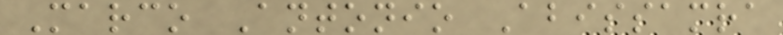Marco Antonio Abissamra
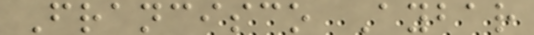Francisco Aybar
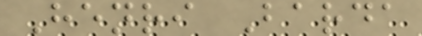Henri Barda
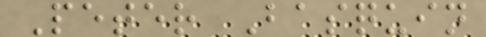Peter Basquin
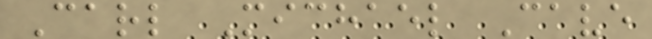Carl Michael Cave
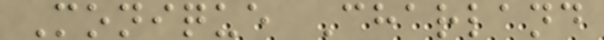Monique Charland
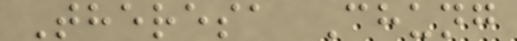Theresa Chung
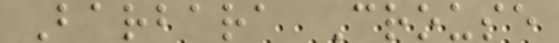Barbara Crouse
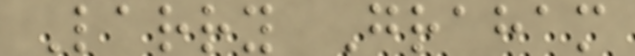Larry Graham
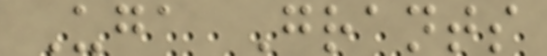Uga Grants
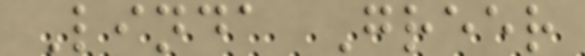Linda Greer
